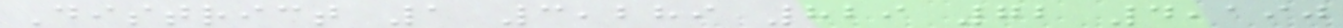District 1 3,289 829 72 4,190
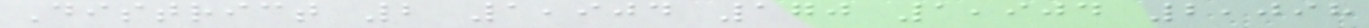District 2 1,904 170 1,904 2,098
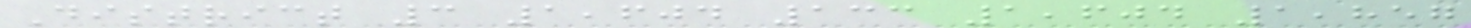District 3 1,604 133 1,604 1,857
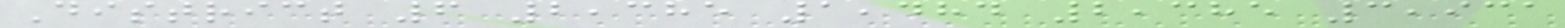District 6 2,385 1,484 2,385 3,931
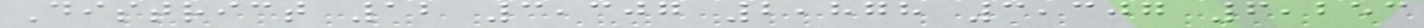District 12 3,307 2,878 3,307 6,253
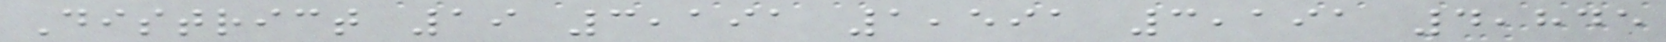District 19 3,191 1,591 3,191 4,845
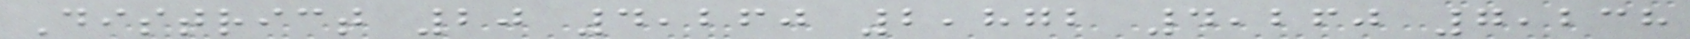District 20 4,260 2,872 4,260 7,238
